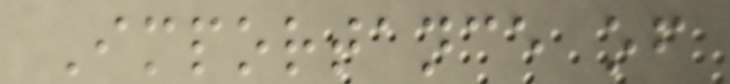Importance of
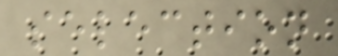selection
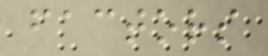factors
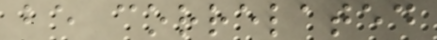be correlated
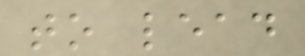to lead
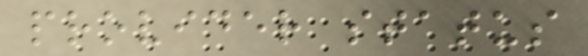provider status
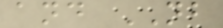and NB
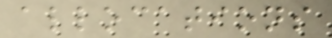allocations
